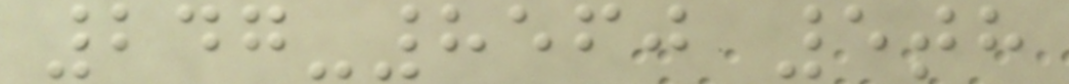247-8560 5th
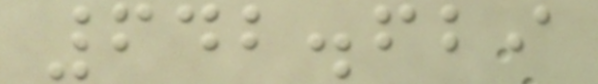642.629
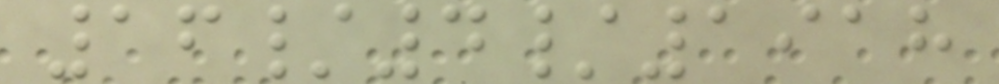16/4/1918
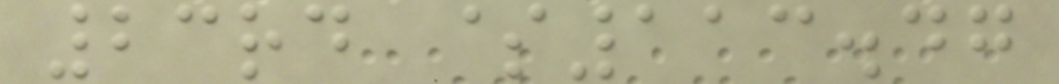23rd $113.47
